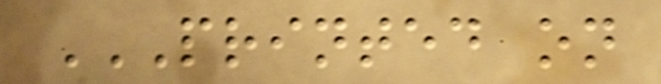PRINTED ON
